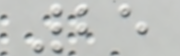25
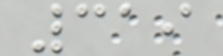319
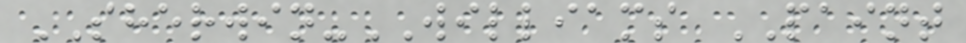SHERWIN-WILLIAMS PAINT
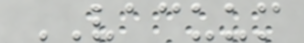VACUUM
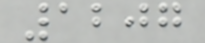1207
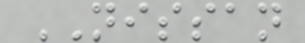NISSAN
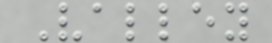Valley
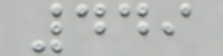449
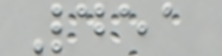451
